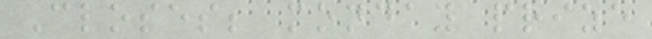Closes; monday prize
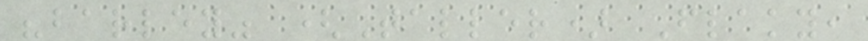"barley" (Taller) Flaky,
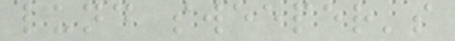lund sweeper's
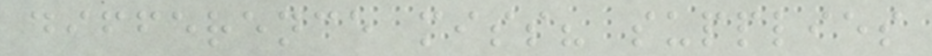difference miss? supplies
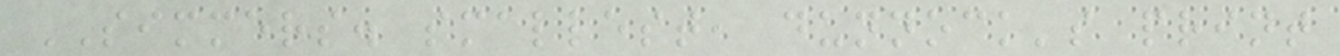SIMMERS. smallest, dunnock's print
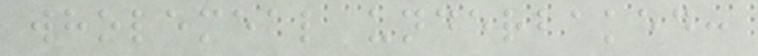wholemeal underbaked:
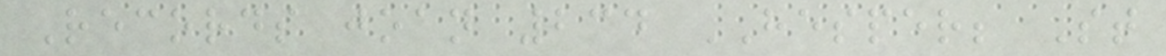Records joan 234 HESPER; St
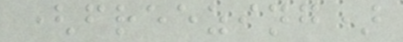(freezing)
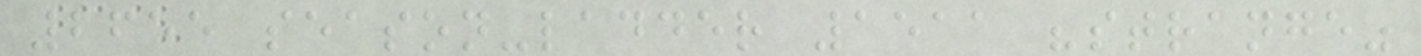2655 season-ladder 1511 "strange"
